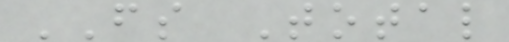FS Total
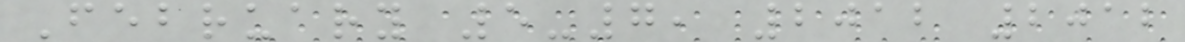February 5-7, 2012 2012
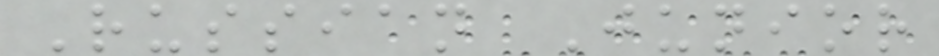Russian Junior
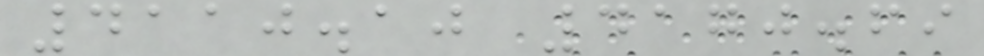4110.10 4170.69
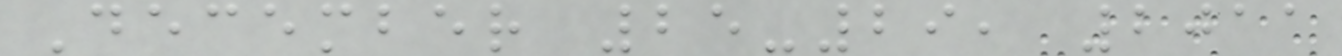December 25-29, 2011
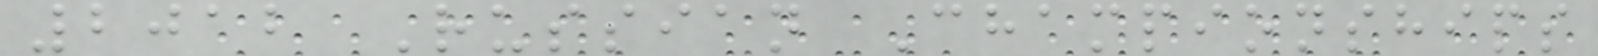2012 Russian Championships
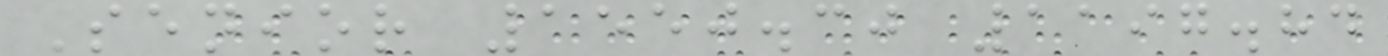Senior 1550.30 1197.84
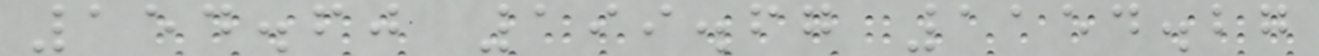154.60 199.67 1154.27
